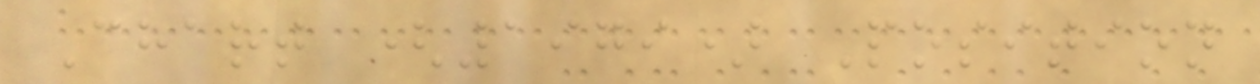Chart (1979) Position
